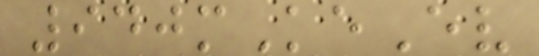940mKeEv
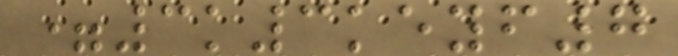=3k3keyf7
